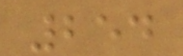254
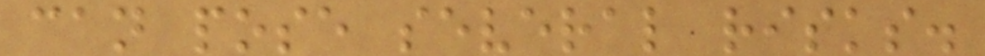can pose several risks.
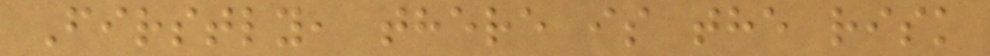Firstly, there is the risk
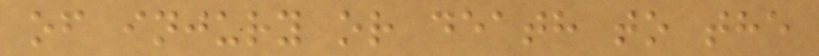of injury or death to the
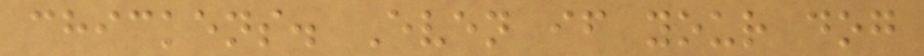chickens. Even if your dog
